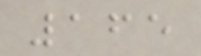165
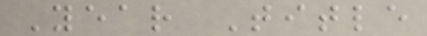Year Title
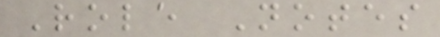Role Notes
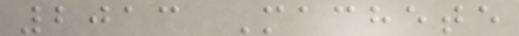2013 Machete
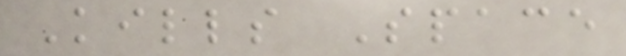Kills Space
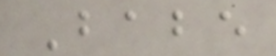Babe
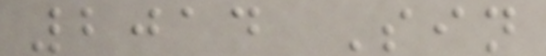2014 Sin
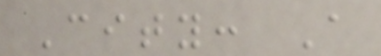City: A
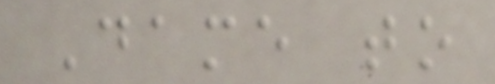Dame to
